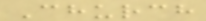Church
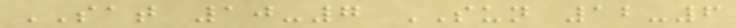SAT 10-7 SUN 12-6
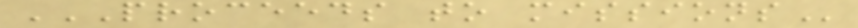PROCEEDS TO MISSIONS
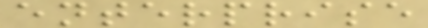enterprise
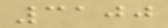3100
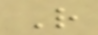R
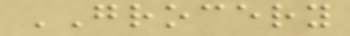GROCERY
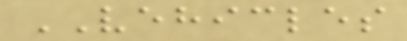VEHICLES
